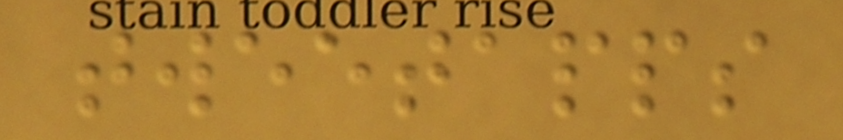tweetapps
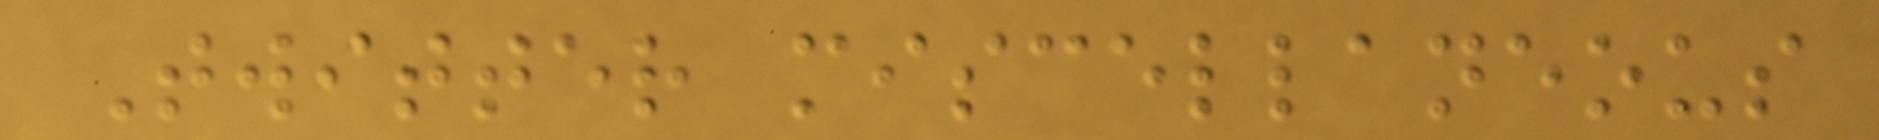Twitter miscellaneous
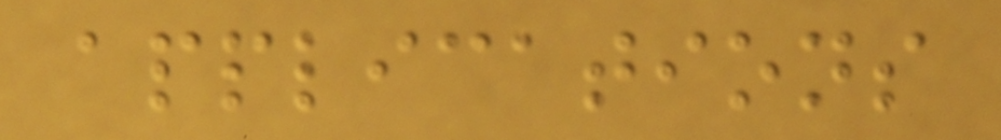applications
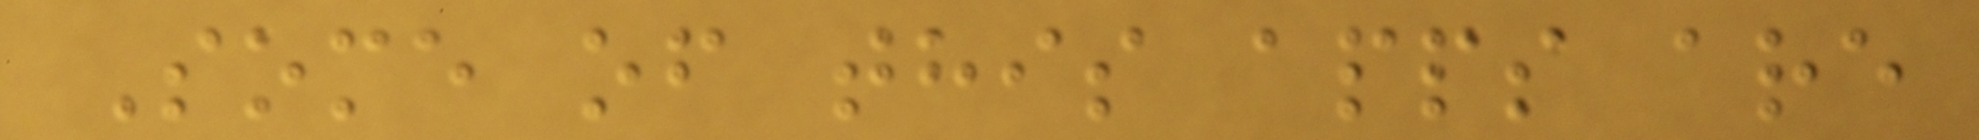Some of this apps are
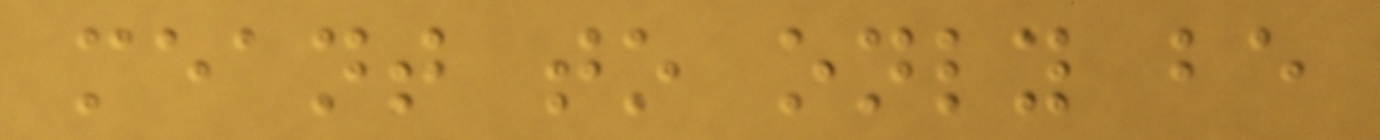meant to only be
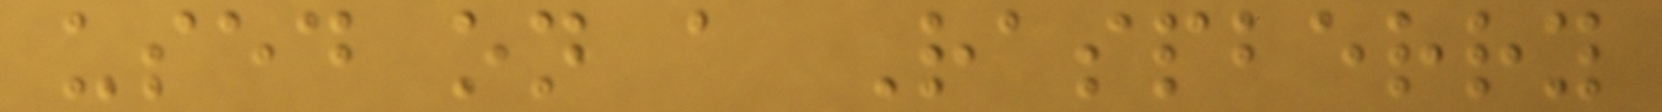used on a Raspberry
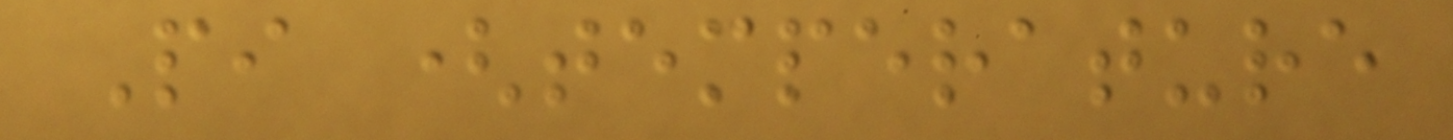Pi (temperature
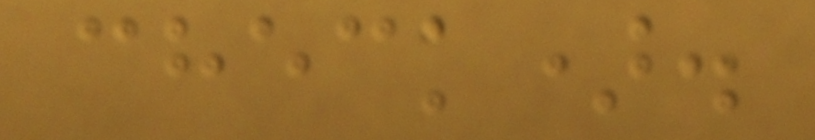check).
